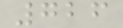726
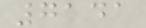7141
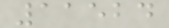11524
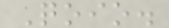Qoio.
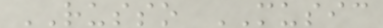RUSSO MUSIC
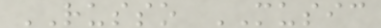RUSSO MUSIC
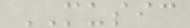MUSIC
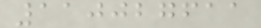110027611
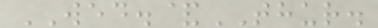WED.&THUR.
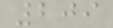209
